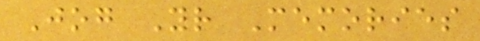Jog Your Memories
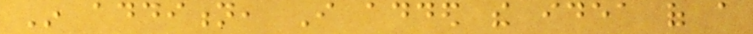In addition, I added the idea of a
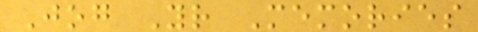Jog Your Memories
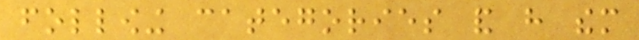following categories and have them
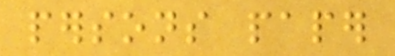persons paper
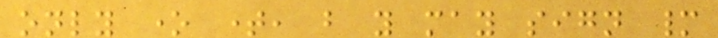only one time, but you may sign many
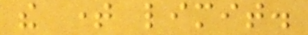the time limit.
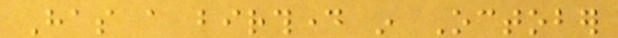Has a birthday in October
